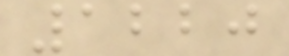1220
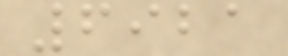6921
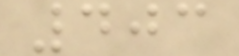403
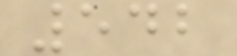542
